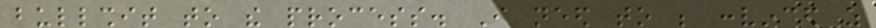bullshit to the process. I need to be convinced as
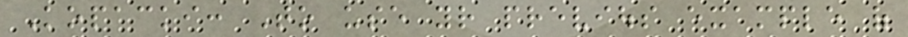Kopacki: To use your previous example of
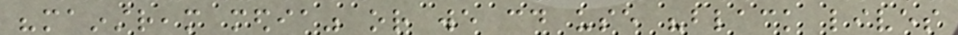"mainstream media" or we could use "black lives
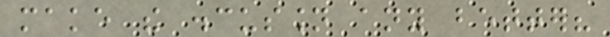make the discussion any better?
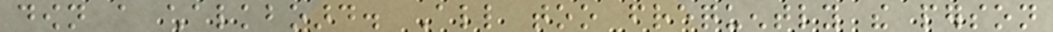down a chalkboard. All too frequently the person
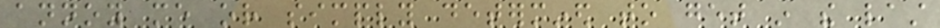annoy me or simply determined to get in the last
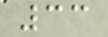33
